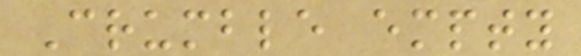Crumble empty
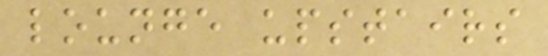lounge upstairs
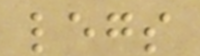legs
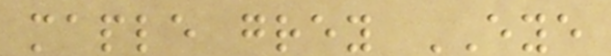maple grey EYE
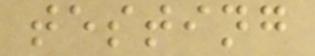testing
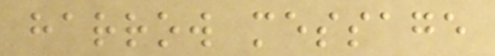harrow message
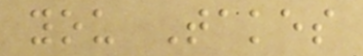you Takes
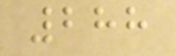288
